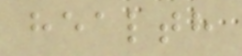health
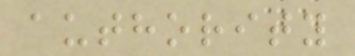authority
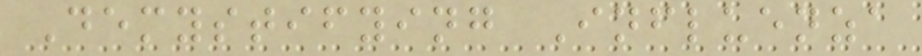Demystifying Influenza
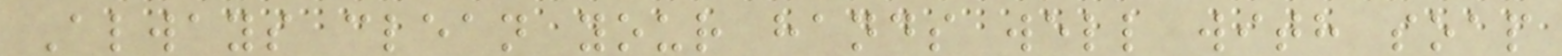Always clean your hands well with soap
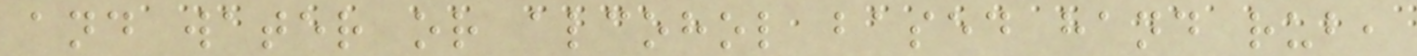and water or alcohol based hand rub,
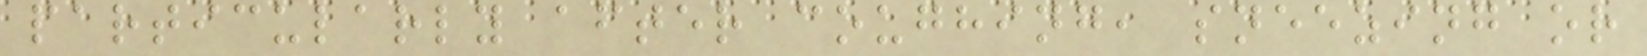particularly after coughing, sneezing or
